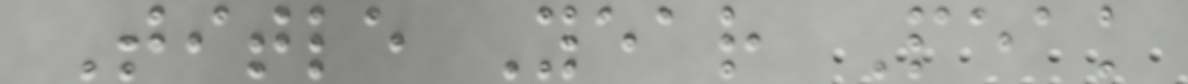Title Year Peak
